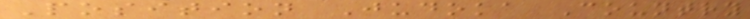Position Judoka Country
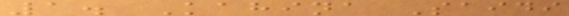1. Kahina Saidi
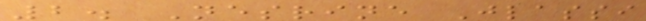2. Nesrine Jlassi
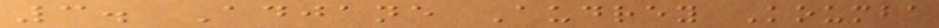3. Adjane Audrey Koumba
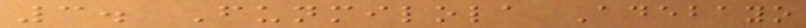3. Funmilola Adebayo
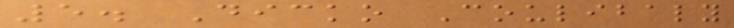5. Dicko Coulibaly
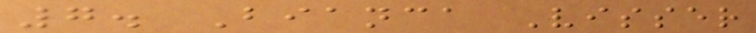7. Bianca Visser
